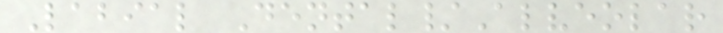Labial Dental/Alveolar
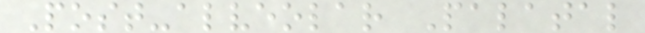Post-alveolar Palatal
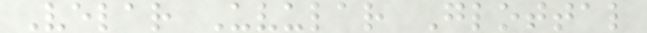Velar Uvular Glottal
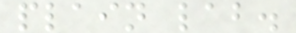plain lab.
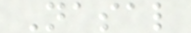Nasal
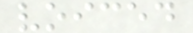voiced
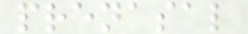prenasal
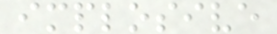implosive
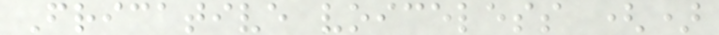Fricative voiceless ()
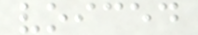voiced
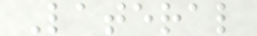Lateral
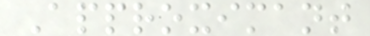Approximant
